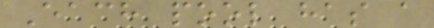Each pool has a
